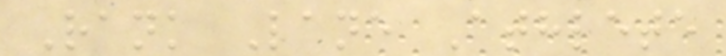Rank Lane Athlete
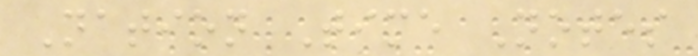Nation Time Notes
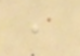,
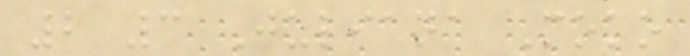2 3 Juliana Moko
